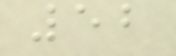52
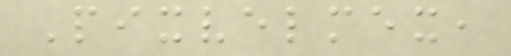Pixvelmex,
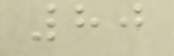80
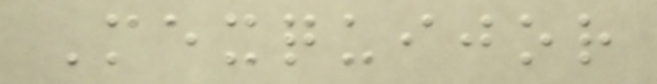Mexquijor
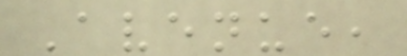Avenue,
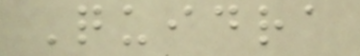Quidra
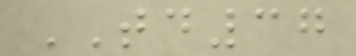TD37
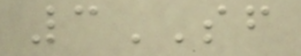3SF
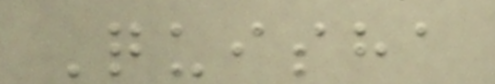Quisha
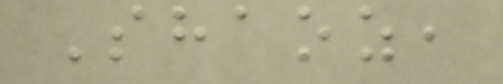Shaoz,
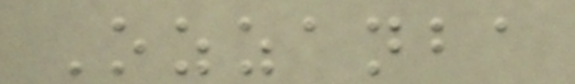Ozzanba
